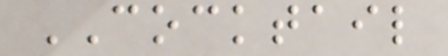COCKTAIL
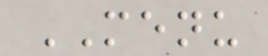MENU
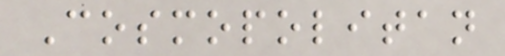Cosmopolitan
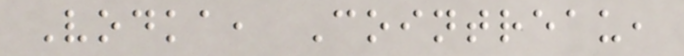Vodka, Cointreau,
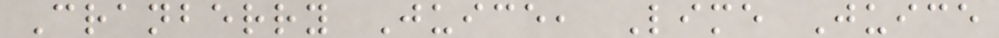Cranberry Juice, Lime Juice
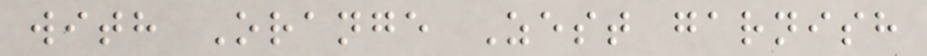with Orange Zest garnish
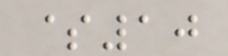$10
